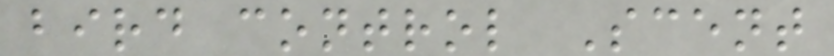bird control Scent
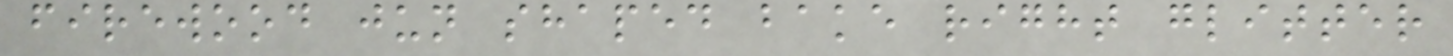firewood jun shaped bake right glitter
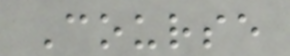Course
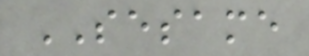SESAME
